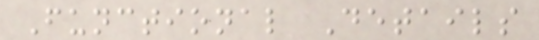Functional Details
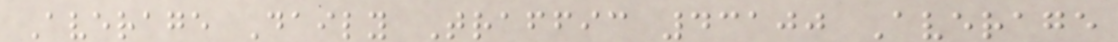Average Daily Traffic 43100 Average
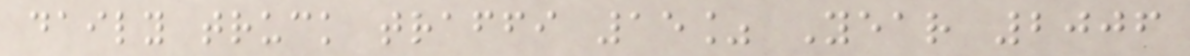daily truck traffi 15% Year 2006
